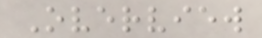Overview
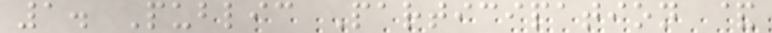1. Public Participation &
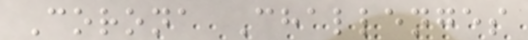Corona Challenges
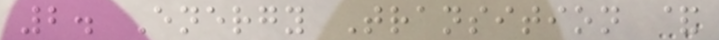2. Energy Transition &
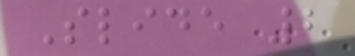Slide 2
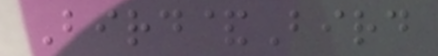Bird&Bird
